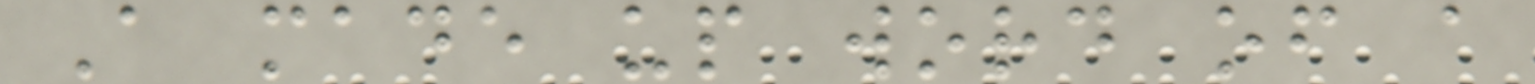A made up word of a
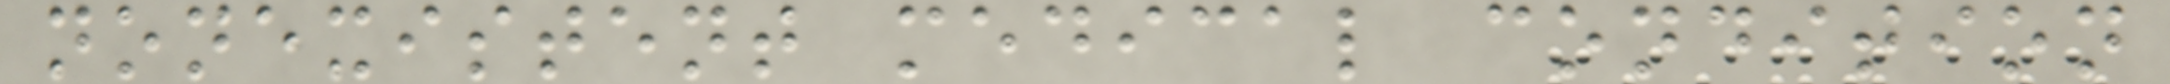nonexistent medical condition
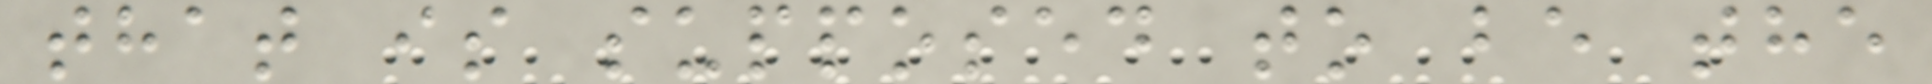that is supposed to be the
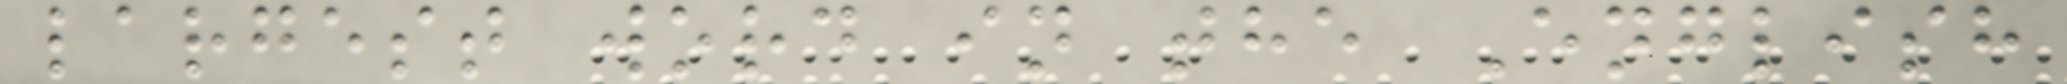largest word in the English
